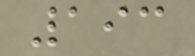193
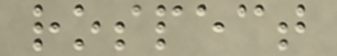rospect
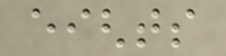eights
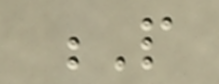P
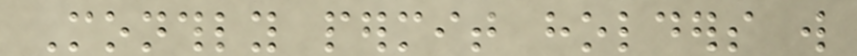Monthly permit holders will
